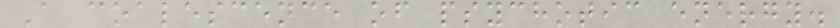A coalescence of psychotic energy.
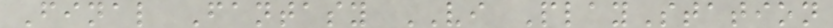Final Fantasy VI PlayStation
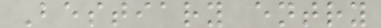Bestiary entry
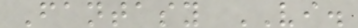Fantasy VI.
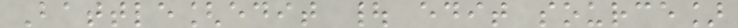Battle[edit | edit source]
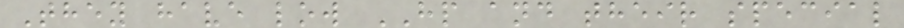They have low HP and their special
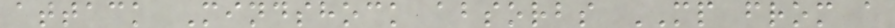attack Mindshock absorbs MP from a
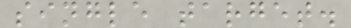single target.
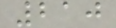210
